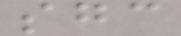sgc
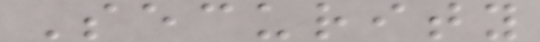Security
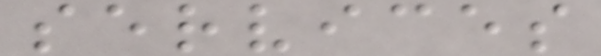services
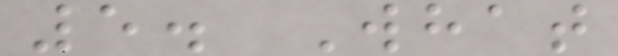5. What
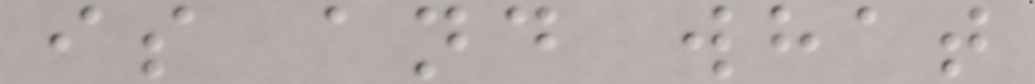is and what
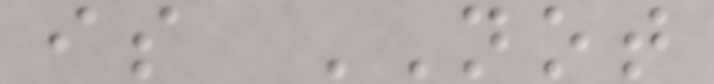is NOT
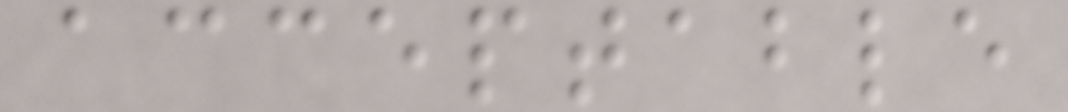acceptable
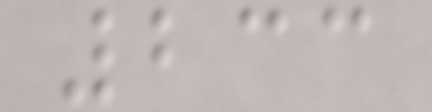233
